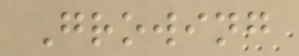Growing
